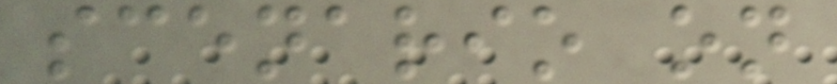scenario on
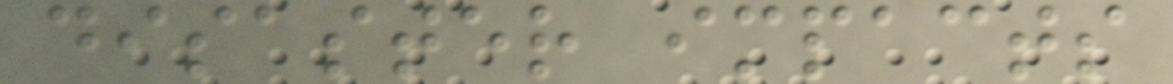disaster impacts
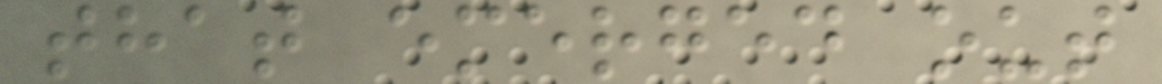that emerged out
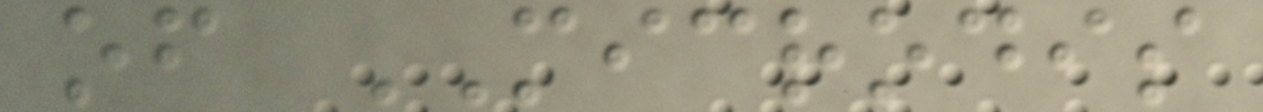of MICRODIS
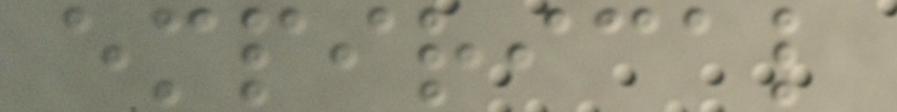empirical
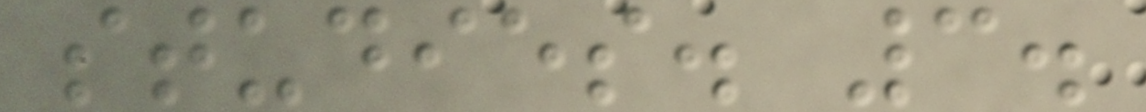studies. 3.
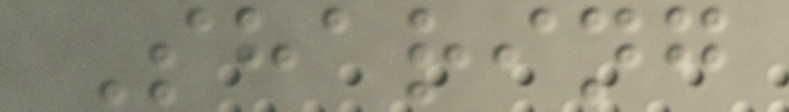Sharing
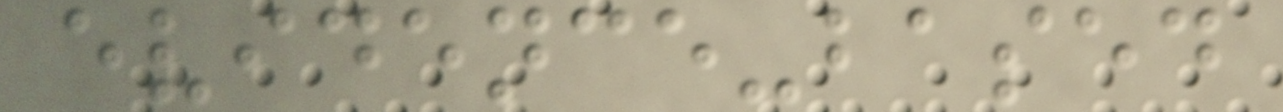evidence-based
